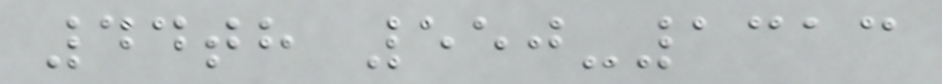44th 550-1313
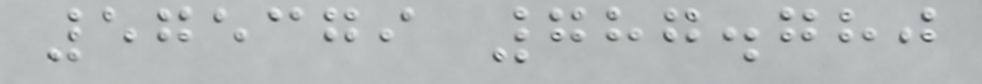575379 787.780
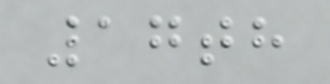17th
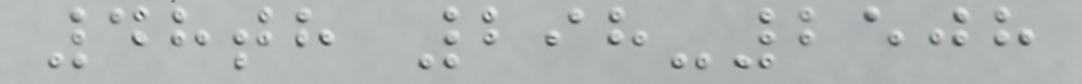48th 298-2508
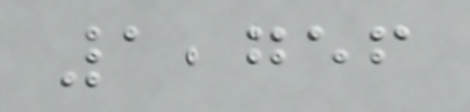1,756
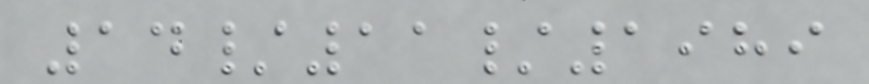14/11/1989
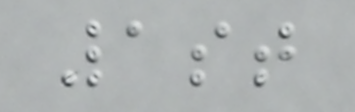1st
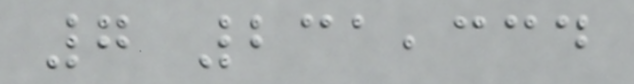7 231,334
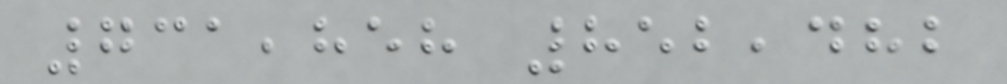731,858 852,482
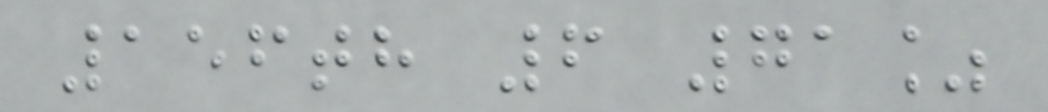156th 6 71%
